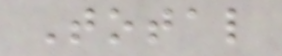Total
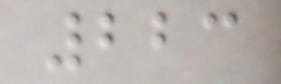223
